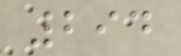294
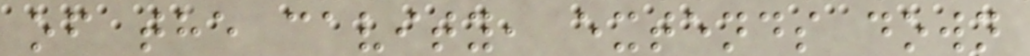of the cavity, extends down
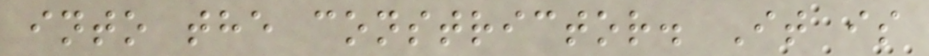into the constrictor. It is
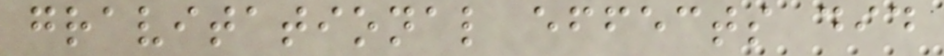gravitational effects did
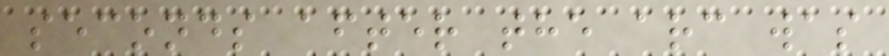seconds after the arc was
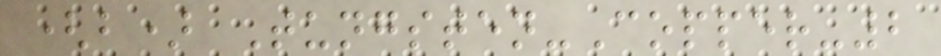(b) Tungsten-Copper-2
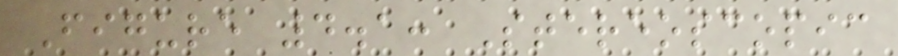Figure 4.1: Stereoscopic
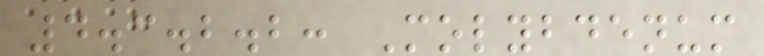4.3.2.2: Molybdenum
